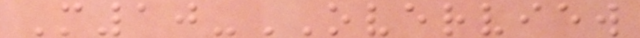M10-OVERVIEW
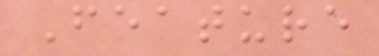Feature
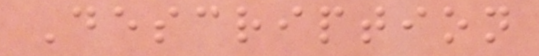Description
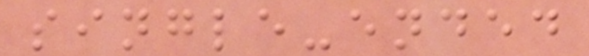single-ended
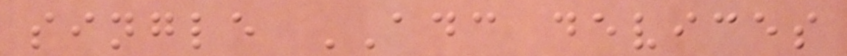single ADC devices
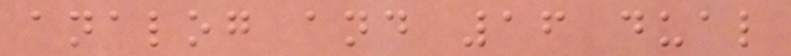analog and 16 dual
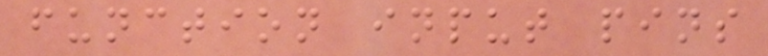function input pins
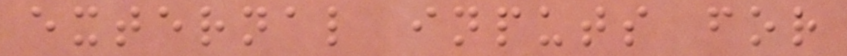external inputs for
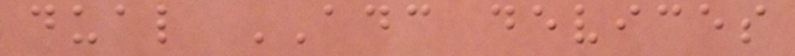dual ADC devices
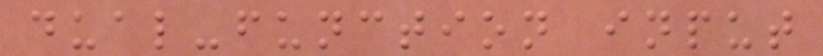dual-function input
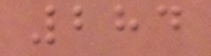284
